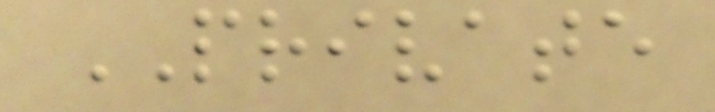PRIVATE
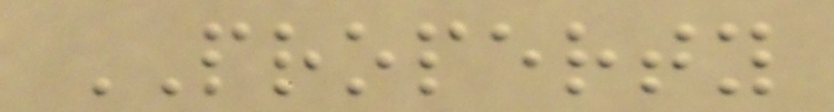PROPERTY
